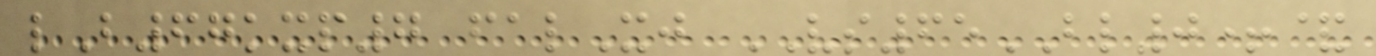lB67kxp7 falXj VS65BL0+&
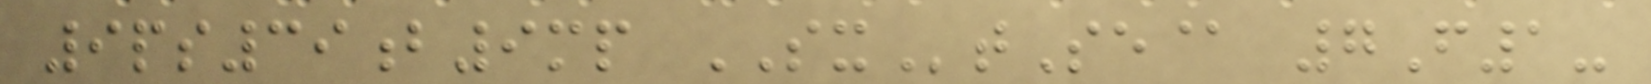9ps39b9mp SXtSe@ 7F1-
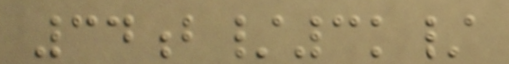34b/3k/
